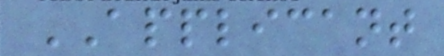APPLICANT
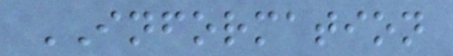INFORMATION
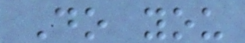Do you
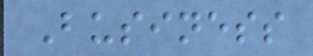Business
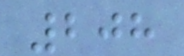208
